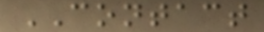CONTACT
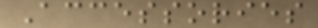Accessories
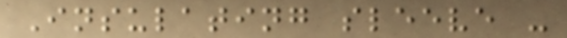Insulating sleeve -
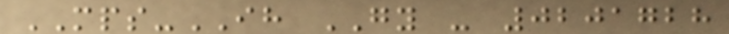MPS-IH GY - 0201728
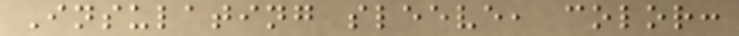Insulating sleeve, color:
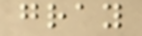gray
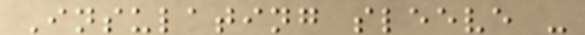Insulating sleeve -
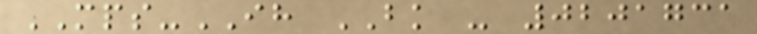MPS-IH BK - 0201731
